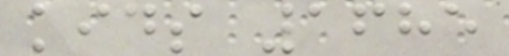kids 1685
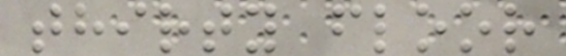thirty floor
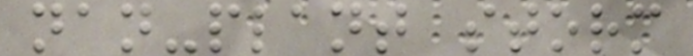nan-plant storm
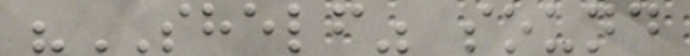"SHELF" sound
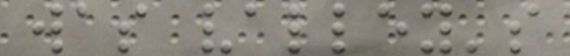was valley's
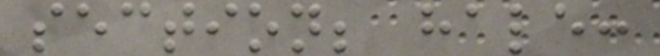section; hale:
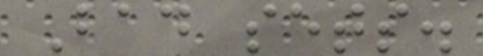Bad sets.
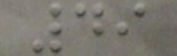49
